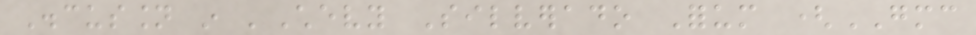Discussion in 'Chevy Silverado Forum (GMC
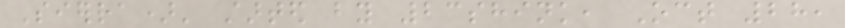Sierra)' started by 23shink, Oct 28,
